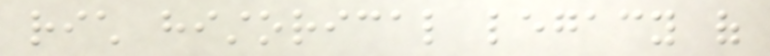rich historical legacy of
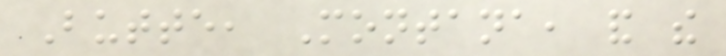Butte, Montana, and the
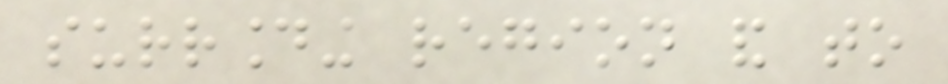surrounding region and to
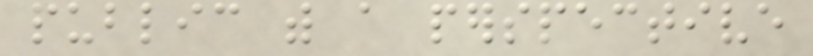public with a perspective
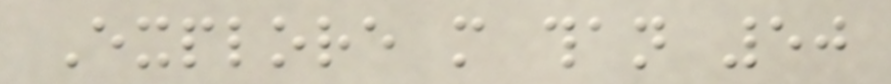Explore more than 50
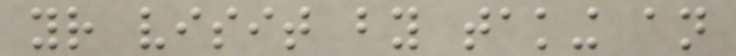your visit by taking an
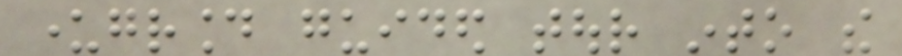underground guided tour into the
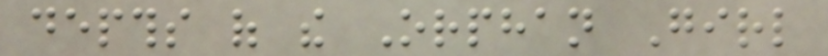depths of the Orphan Girl
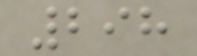298
